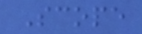Scope
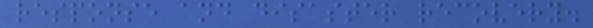response and disaster recovery.
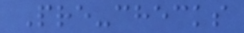Pre-checks
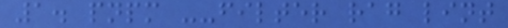1. pnpm --filter rag lint
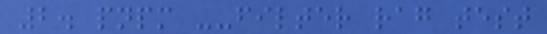2. pnpm --filter rag test
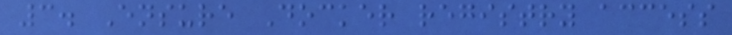3. Ensure Docker registry access
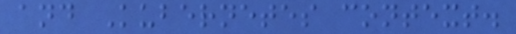and Kubernetes context.
